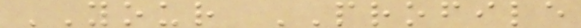YOUR PROFILE
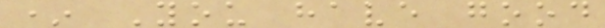* You have good
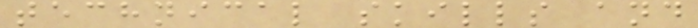technical skills and
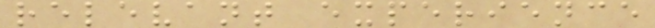relevant experience
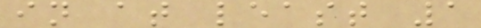in at least 1
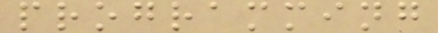programming
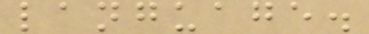language.
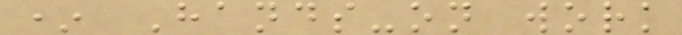* Hands-on work
